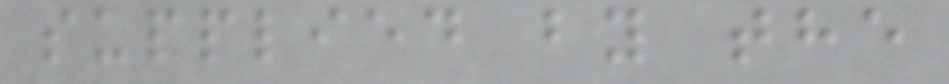supplied by the
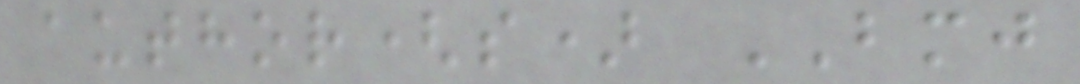author(s) BMJ
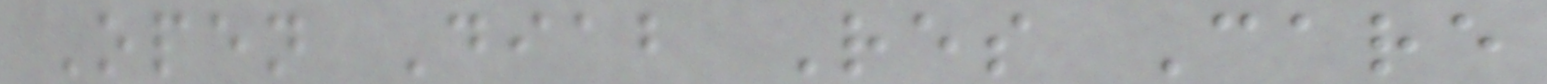Open Diab Res Care
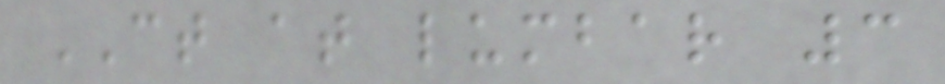CT at lumbar 3
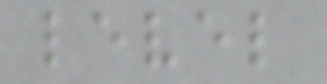level
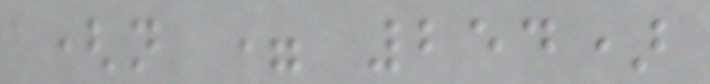(n = 254)
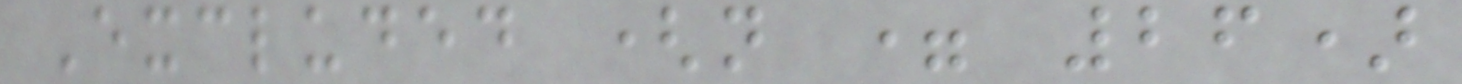Excluded (n = 26)
